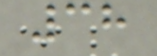38
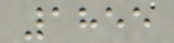1855
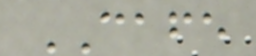CAFE
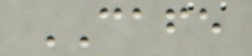CAFE
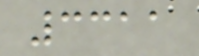3311
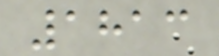1813
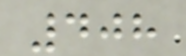408
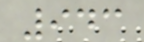943
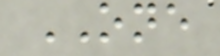ONE
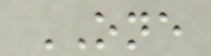ONE
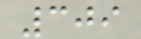309
